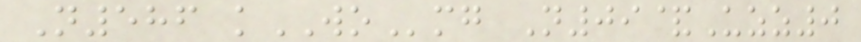N586 kWOmg N09&Uzz0
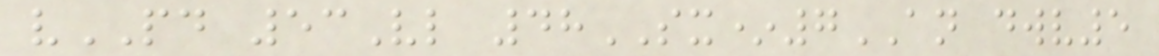vPD 53Vl 48SX*7AN dwv5
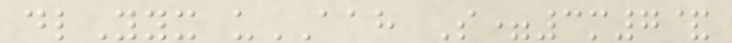dlYyx uAAH S=3m7&
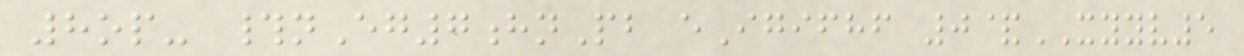8op- #nEg7hnPb eIgifhf 0&XYYV5
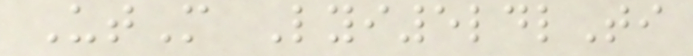UtM Lyi5ldlTi
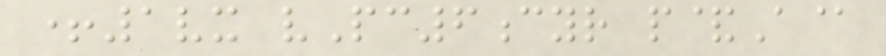+1vx vPc6cyr p&A@
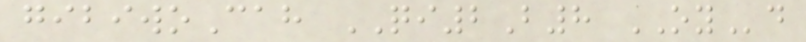gibiwoCah QI2B8 OYd
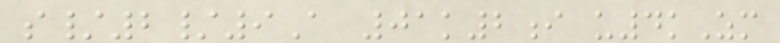s/2/9A 01k2i u4kZm
